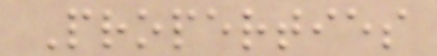Properties
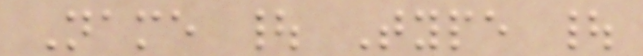Name | Type |
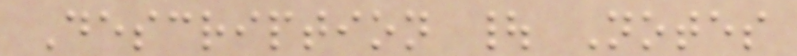Description | Notes
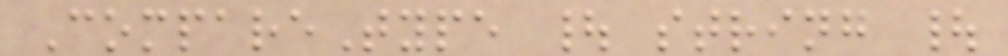CompareType | string |
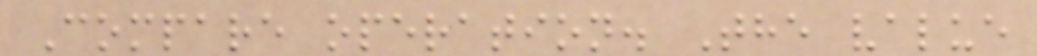Compare operation. The value
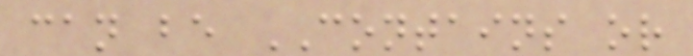can be CONTAINS or
